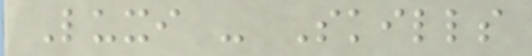Luxi - Skills
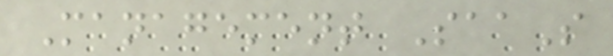Management SaaS
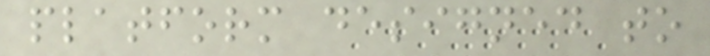platform designed to
